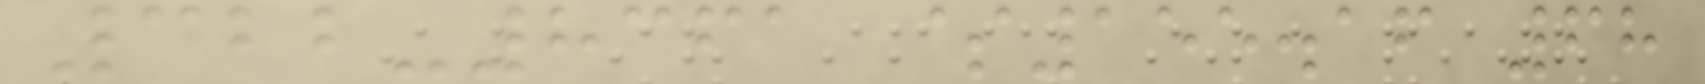322-8361 $155.16 68
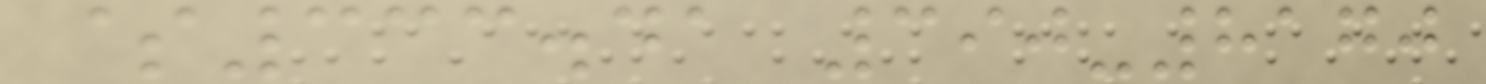$333.41 390-8170
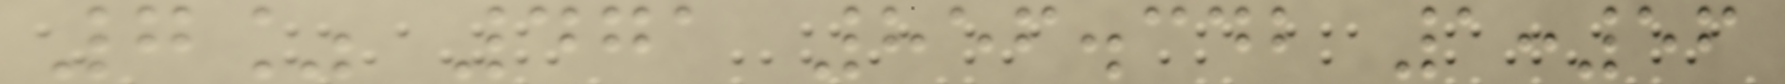7% 471 856.342 1:56
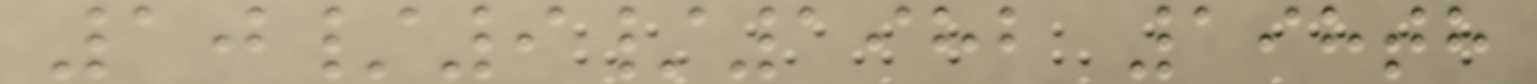10/9/1982 198th
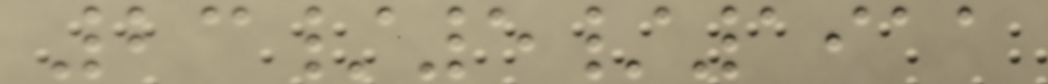23/5/1911
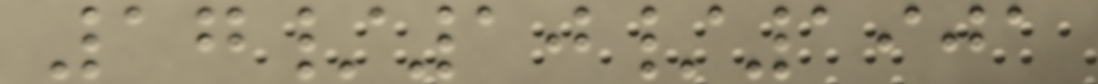17/10/1901
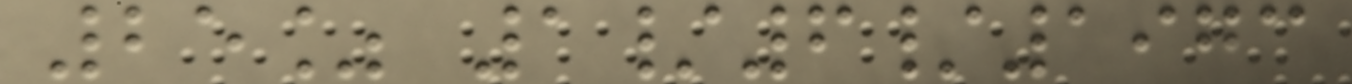25% 1/6/1973
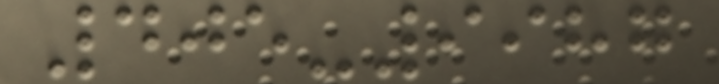405-9987
